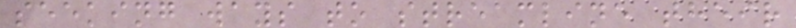seeking ways to streamline their
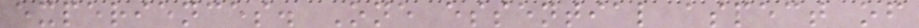experiences. One essential aspect of
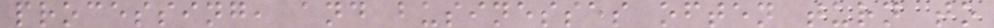processing, and businesses often turn to
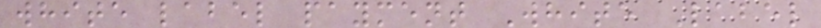white label payment White Label
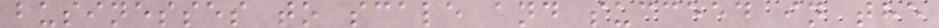businesses to scale and succeed in the
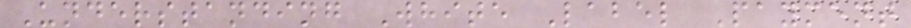Understanding White Label Payment
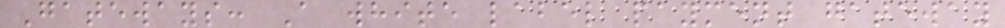Gateways: A white label payment gateway
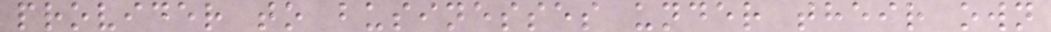provider to businesses under their own
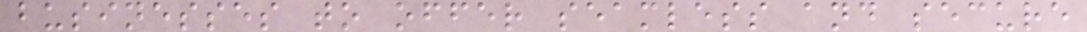businesses to offer seamless and secure
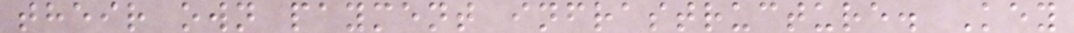their own payment infrastructure. Key
